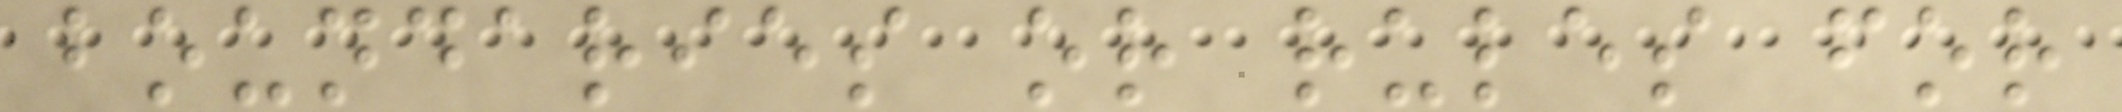boundaries or rules for
